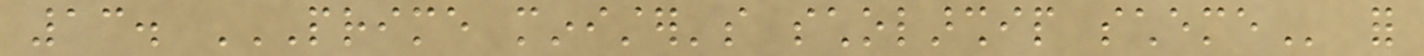13. PRIME MINISTER'S SCHOLARSHIP SCHEME for
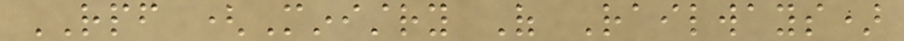RPF (Ministry Of Railways)
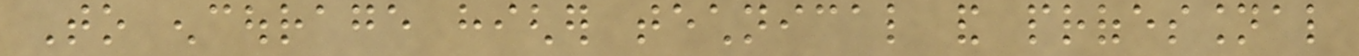To encourage higher technical and professional
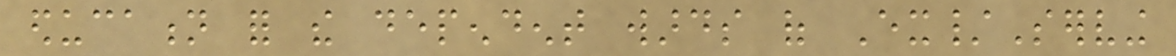education for the dependent wards of Ex/Serving
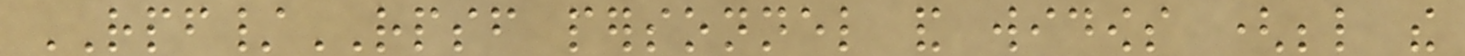RPF/RPSF personnel and widows (below the
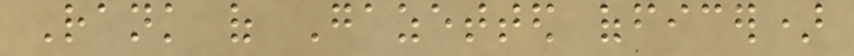Rank of Gazetted officer)
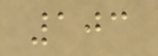103
